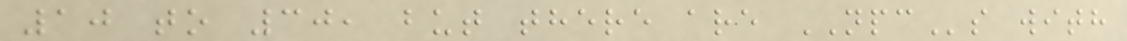10 to 30, but there are NPCs with
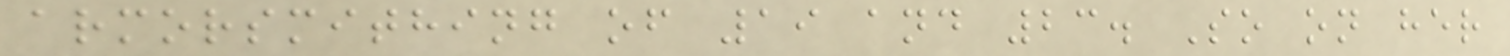armorsmithing of 19 and 23. So on her
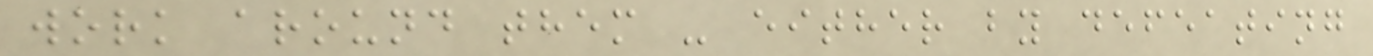work around them - either by defeating
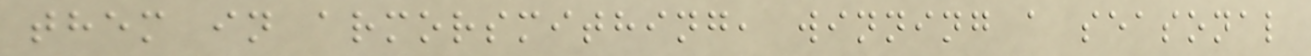them in armorsmithing, winning a seasonal
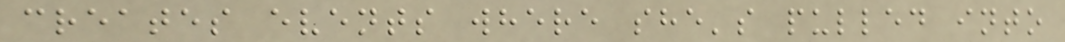creates events where she's pulled into
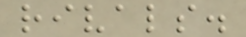rivals.
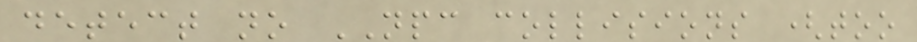detect no NPC collisions (too
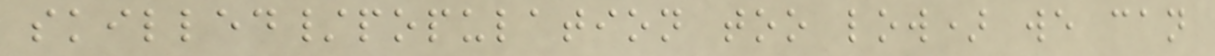skilled/population too low) we can
